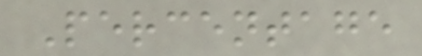Percentage
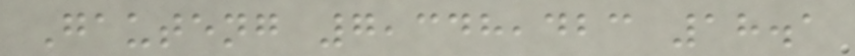Gauteng 7,348,423 18.1
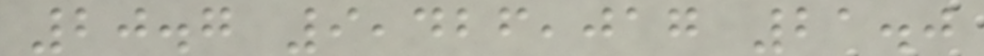20.7 9,426,017 21.0
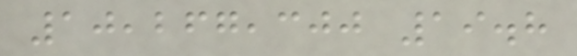10,267,300 19.8
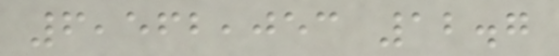6,562,053 12.7
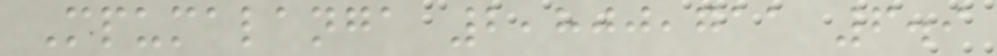Mpumalanga 2,800,711 6.9
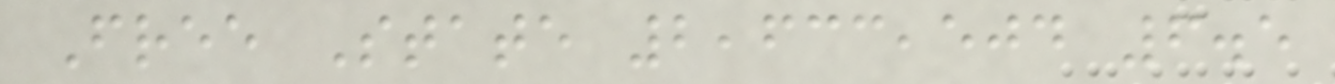Free State 2,633,504 6.5
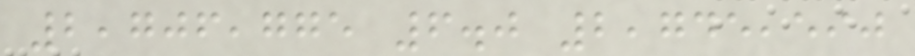2,706,775 6.0 2,745,590
